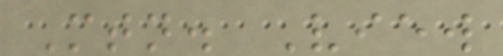Mtn. View
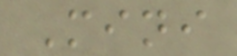Mini
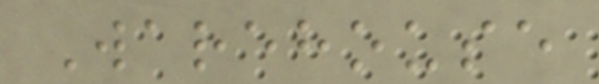Warehouse
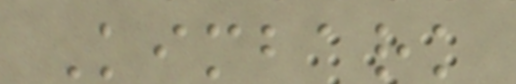Kimbark
